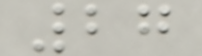27
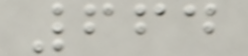664
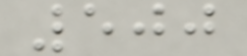500
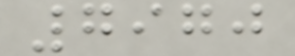7970
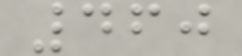460
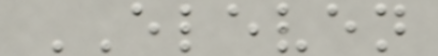ELEVEN
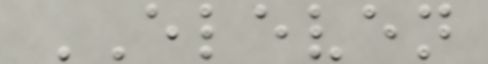ELEVEN
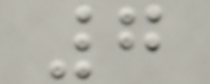7
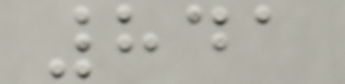841
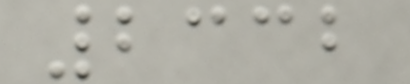2332
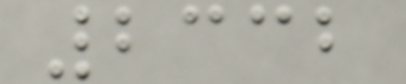2332
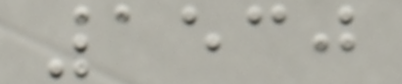1530
